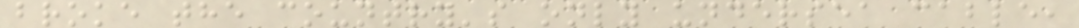broke the country's only undersea cable,
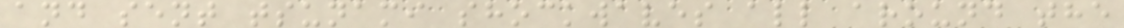and sent tsunami shockwaves all around the
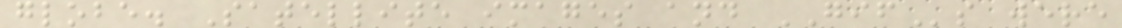globe. Satellite images and GIFs were
